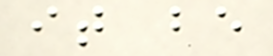it be
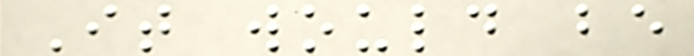It would be
